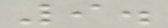9.
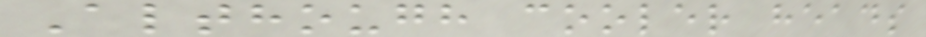Although cooler heads
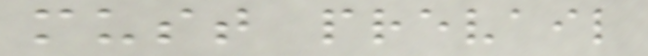must prevail
